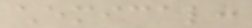chemical:
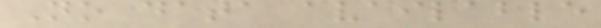No data available
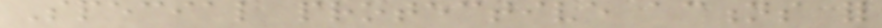Special protective actions for
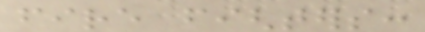fire fighters:
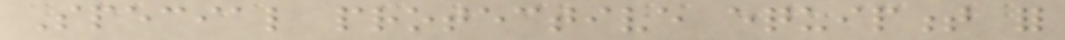Special protective equipment for
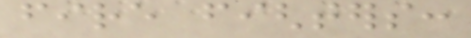fire fighters:
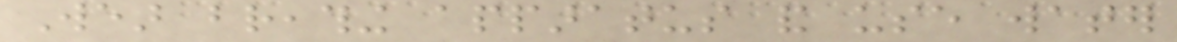Wear breathing apparatus and use water
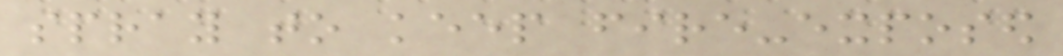spray to keep fire-exposed
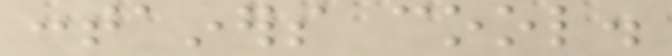containers cool.
